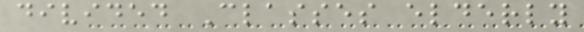divided Classes elderly
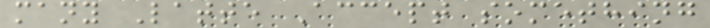many Latte Accept something
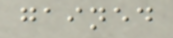gained
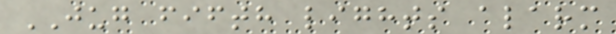JUG fifth lights alarm
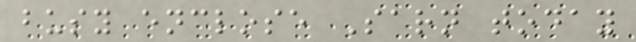busy enclose Sarn today
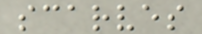scarves
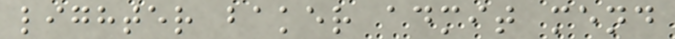lighter baker admit mend
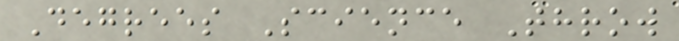Degrees Science Throw
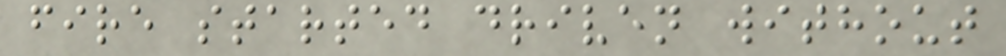fire started driven without
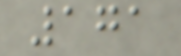171
